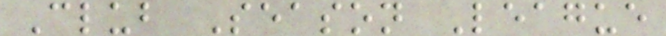Club Season League
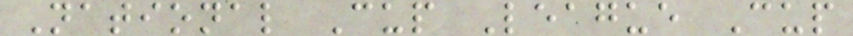National Cup League Cup
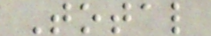Total
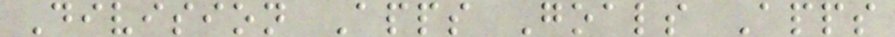Division Apps Goals Apps
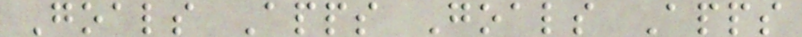Goals Apps Goals Apps
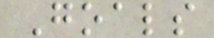Goals
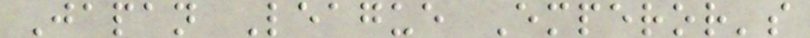Japan League Emperor's
